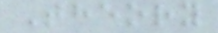Theory
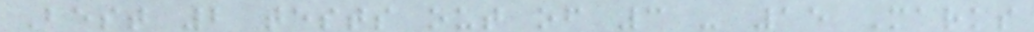Best 2 tests out of 3 - 15 Marks
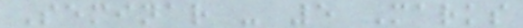Seminar - 5 Marks
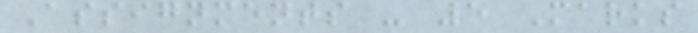Assignments - 5 Marks
